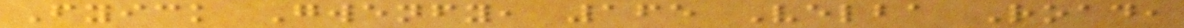Fyick Gwenfy, 165 Velba Road,
